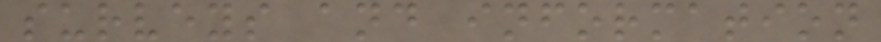surveys and information
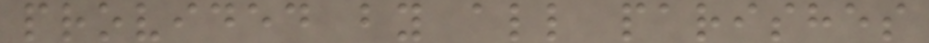provided by all parishes
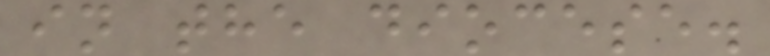in the diocese.
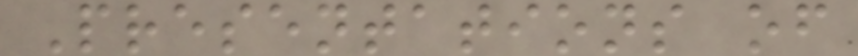Presentations of
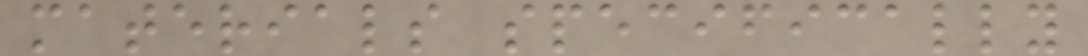materials specifically
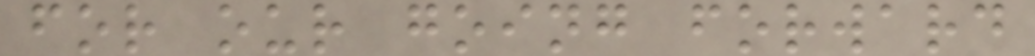for our going forward
